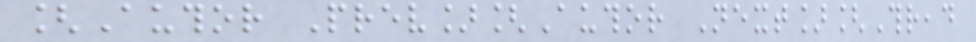[Author Prev][Author Next][Thread
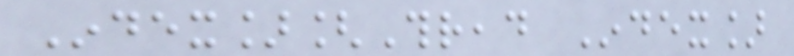Index][Thread Index]
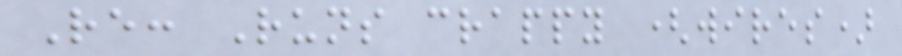Re: Runs crappy (wires)
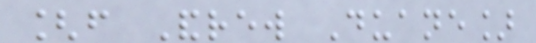[from Andrew Duane]
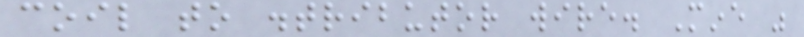coil to distributor wire. Mine was
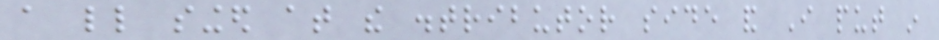a little singed at the distributor side and I put in
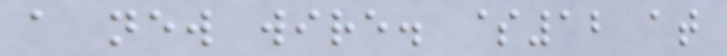a new wire. $12 at
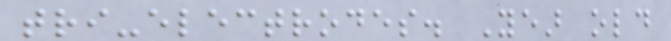tri-electrodes. Year old
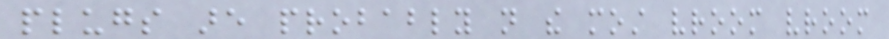plugs are probably not the most vroom vroom
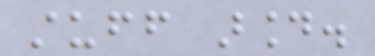stuff around.
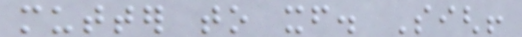mutter to itself. Sigh!
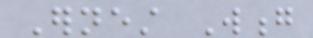Ernest Wong
